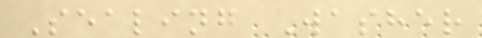Sealing Washer
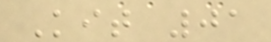Kit 01
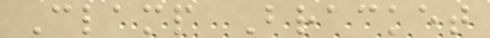Clamp Bracket
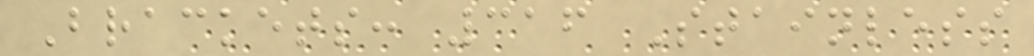Brackets: 316 Stainless
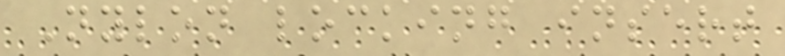Nylon locking insert
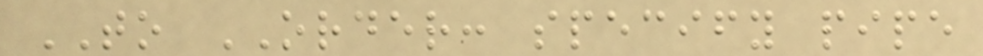TO ORDER: specify pipe
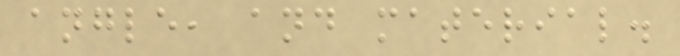angle, and material.
